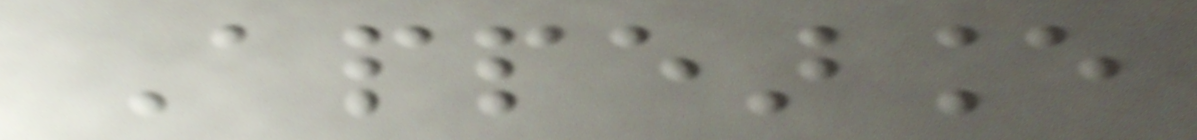Appearance
